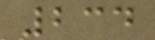234
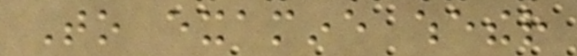To examine whether
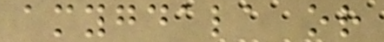amygdala or
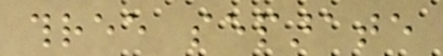three separate
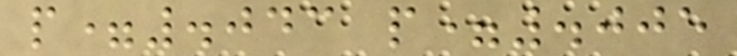p=.043 p=.005
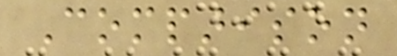Comparison
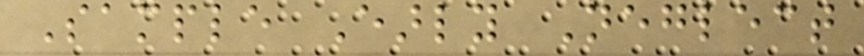Sample Early Neglect
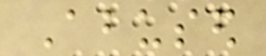Abused
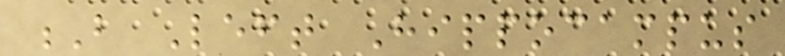B Left Hippocampus
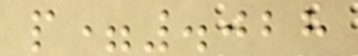p=.028
